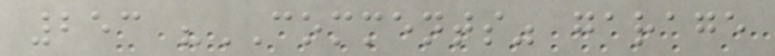253 "COMMENTS" garage
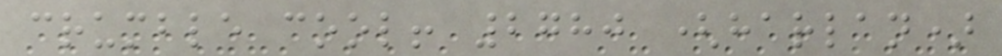crumble cool! 2780 (harlan)
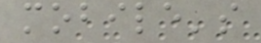mobile's
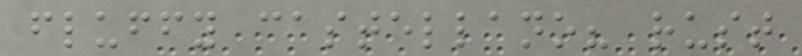fluffy castellano? rust
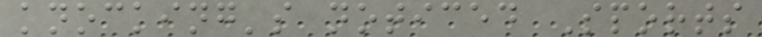knocking's noticed Sports
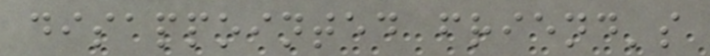disappointed friend's
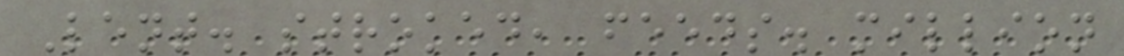Lent. stroked, feeds. million
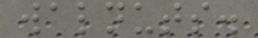walnuts.
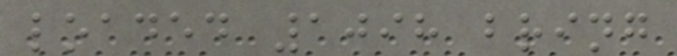loaded 1098 bring
